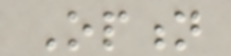Option
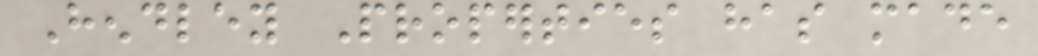Hendley Properties has made
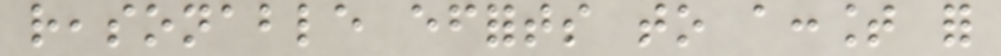reasonable efforts to account for
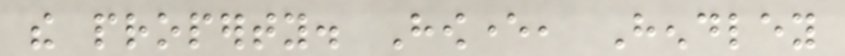the property. However, Hendley
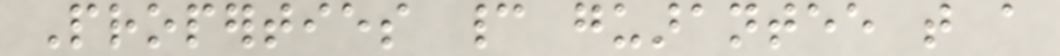Properties cannot guarantee that a
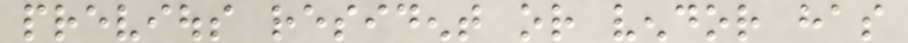previous resident or vendor has
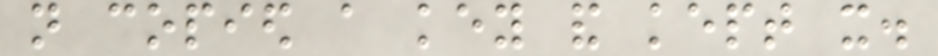not copied a key and kept it.
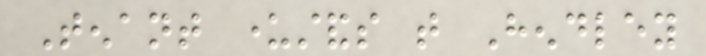Tenant understands that Hendley
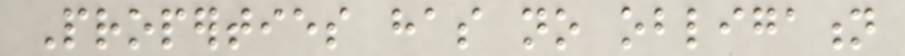Properties has no obligation
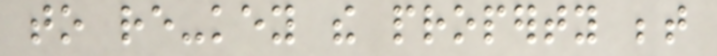to re-key the property between
